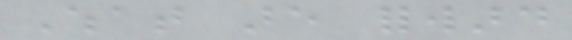What are forward
